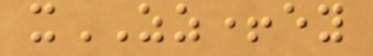xZZ+ey
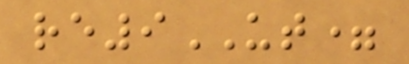re9UT=
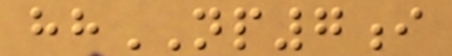hhNP7i
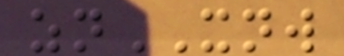znXNW
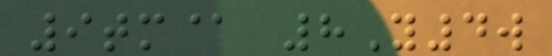9tm@ 8Y4w
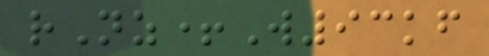rNz+W93kf
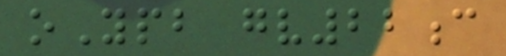oYpb gv22c
